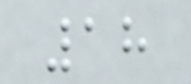18
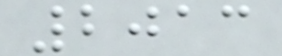2013
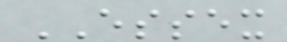ESSEX
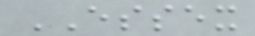ESSEX
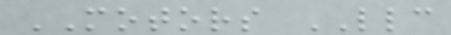MOTORS LLC
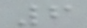6
